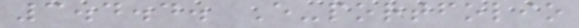3.4.4. E-portfolio
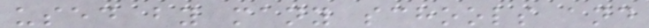used by many schools and
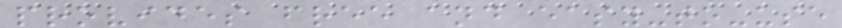provides free and easy-to-use
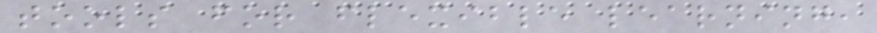tools for flexible learning,
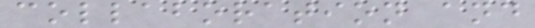collaboration and
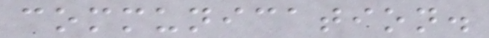communication.
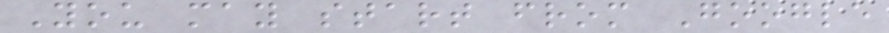You may start from Google
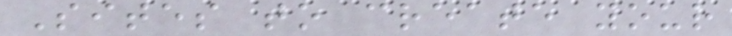Sites to create your
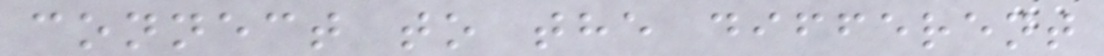connect to the different
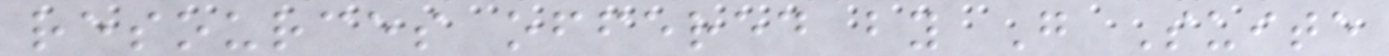resources offered by G Suite
